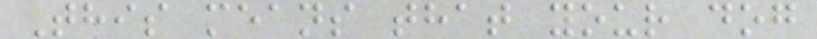This means that your dog
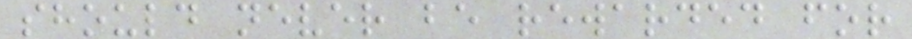should never be rewarded for
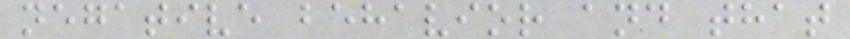negative behavior and that
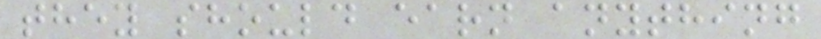they should earn anything
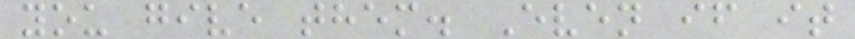you give them. Even if it
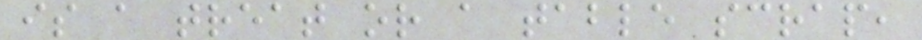is a treat or a table scrap,
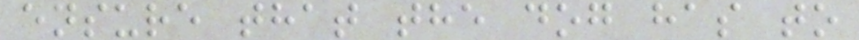ensure that the dog has to
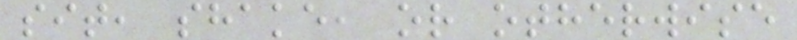sit, shake, or otherwise
